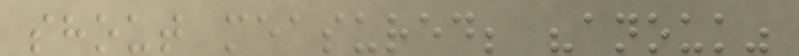shout measured; "anouk"
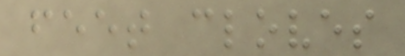feet cloves
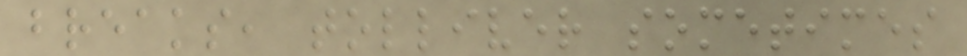breaks, tolliver sometimes
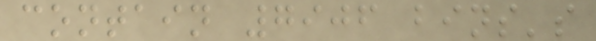contain 7906 bins's
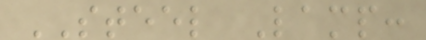STEEL Lamp:
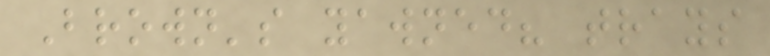Brown's yawned? trays
